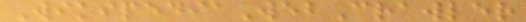WikipediaWebCrawler
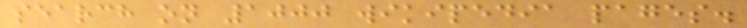search on 1000 wikipedia pages.
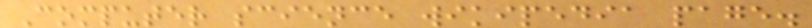Computer science wikipedia page.
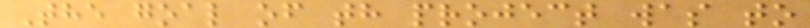The goal of th project was to
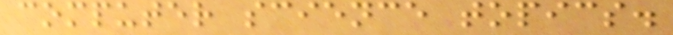computer science topics.
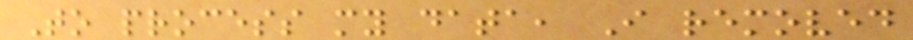To process my data, I removed
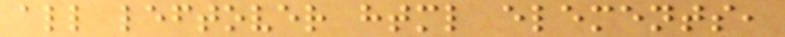all leftover html elements,
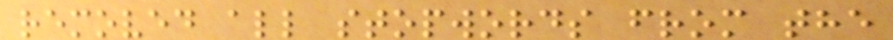removed all stopwords from the
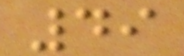49
